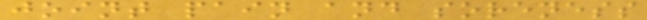joint pain and soreness
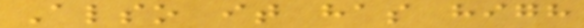Also it has high
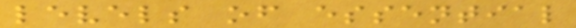levels of essential
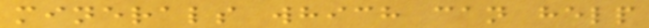minerals which can help
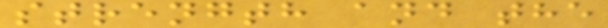strength and the
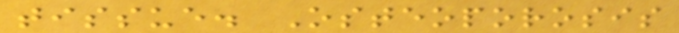tissue. Osteoporosis
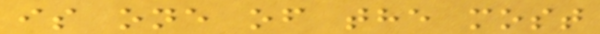is one of the most
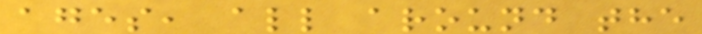ages, all around the
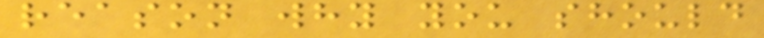reason why you should
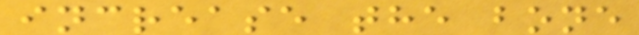increase the bone
